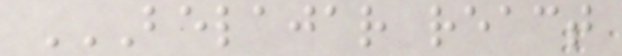BELAJAR REACT
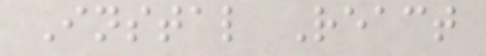Instal React
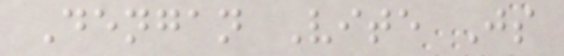Dengan Vite Js
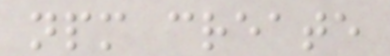npm create
